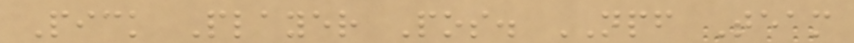Pick Player Pos. NPF Team
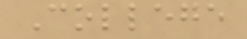College
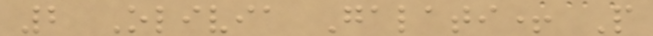2 Olivia Galati+ P
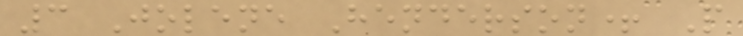3 Jolene Henderson+ P
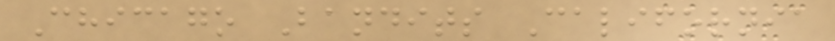Chicago Bandits California
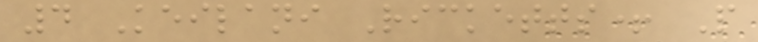4 Keilani Ricketts+ P
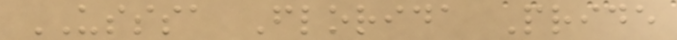USSSA Florida Pride
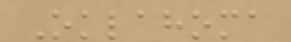Oklahoma
